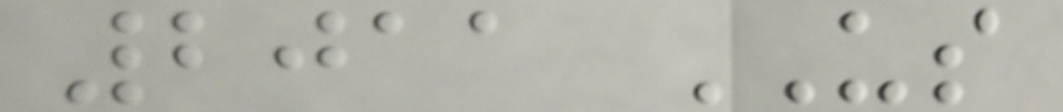2011 US
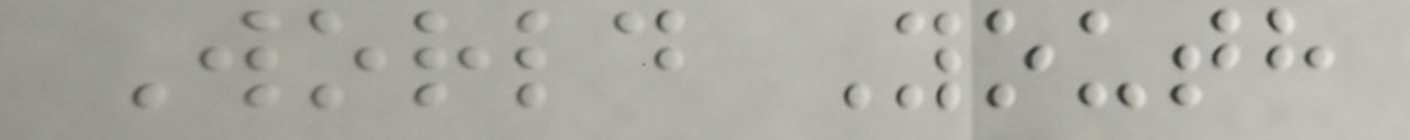World Youth
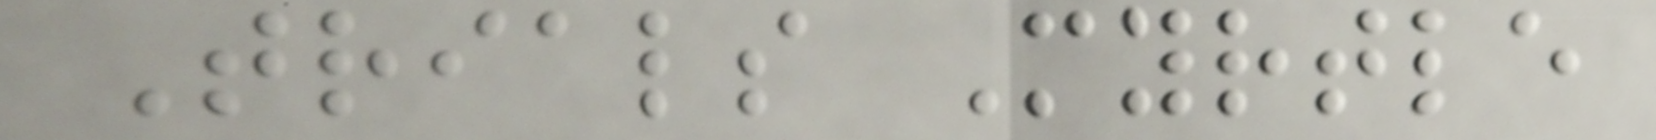Trials Myrtle
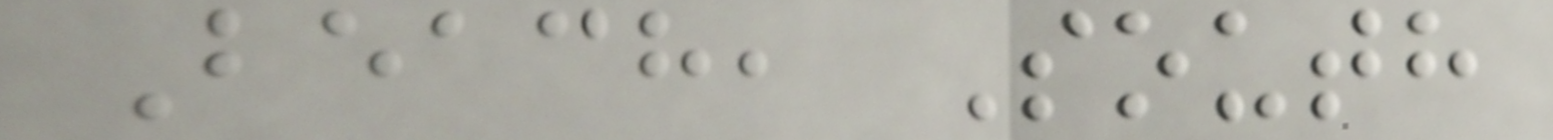Beach, South
